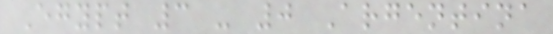Egypt 3 - 0 Argentina
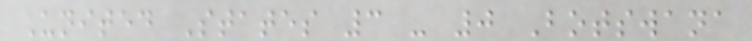United States 3 - 0 Botswana
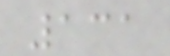131
